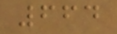664
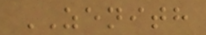ZENITH
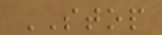STOP
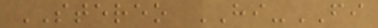STEREO HI-FI
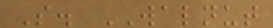S. WALNUT
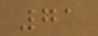71
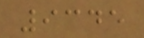9345
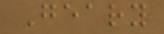Geary
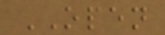OPEN
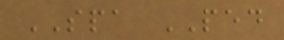SPA PED
